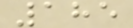185
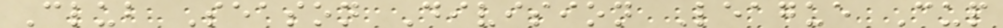Club Season Division League Cup
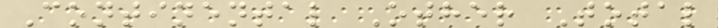Continental Other Total
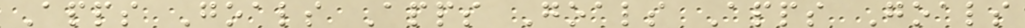Apps Goals Apps Goals Apps Goals
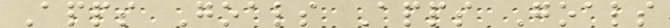Apps Goals Apps Goals
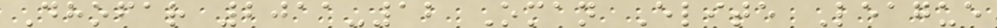Dhofar 2011-12 Oman Elite League
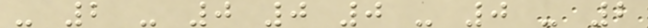- 2 - 0 0 0 - 0 - 2
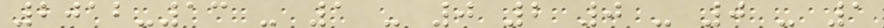2012-13 - 1 - 0 2 0 - 0 - 1
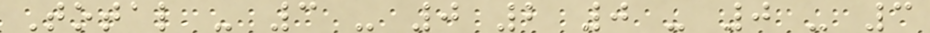Total - 3 - 0 2 0 - 0 - 3
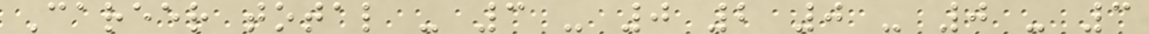Career total - 3 - 0 2 0 - 0 - 3
